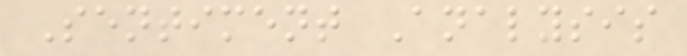Sentiment Analysis
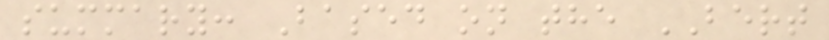summary: Based on the BERT
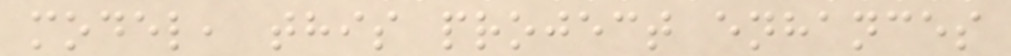model, this project enhances
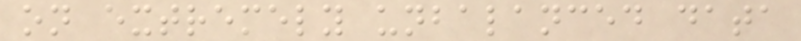on extremely unbalanced data
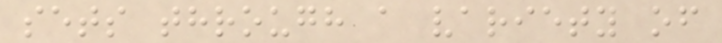sets through a variety of
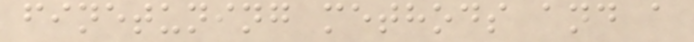finetuning methods and a
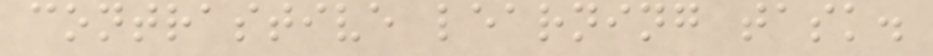contrastive learning task.
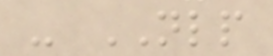- NLP
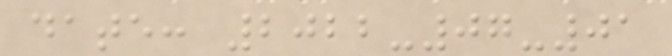date: 2022-07-01
